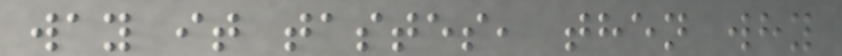way it tastes, then why
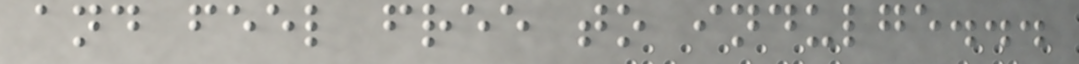and feel free to indulge...
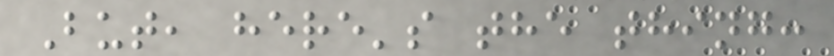But, here's the thing:
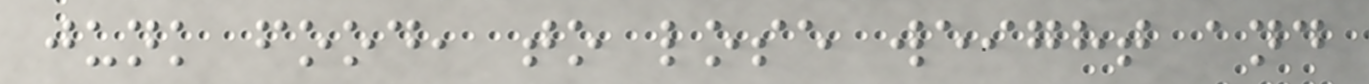junk food, to lose weight and
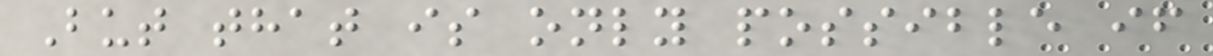But that is only possible if
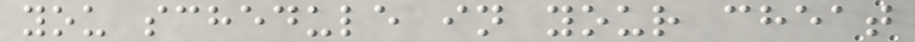you schedule in your cheat
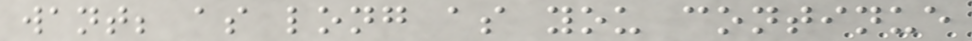want; as long as you continue
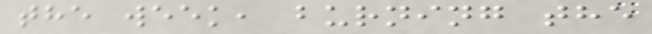the week, burning the
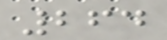264
